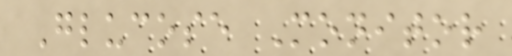Glucose Monitor
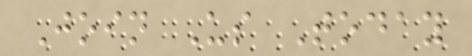Join Us Today
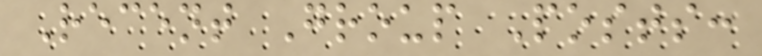Recent Group Posts:
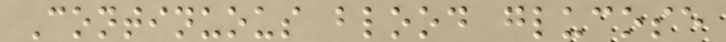Continuous blood glucose
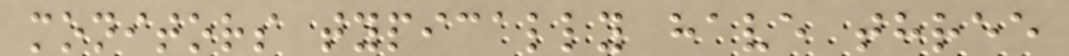monitors typically have three
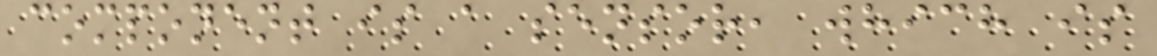component is a sensor, which is
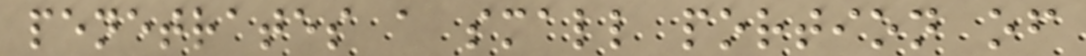penetrates a small portion of
